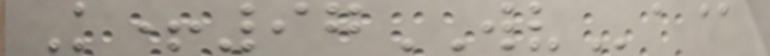K+97WVa@
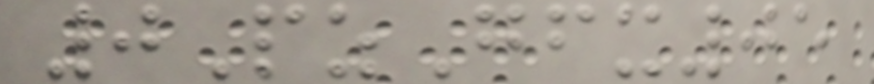0PzGfx05
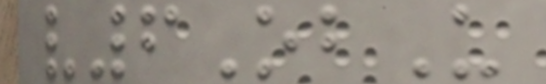v6ObU
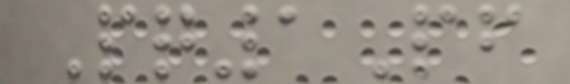Pq1Pf
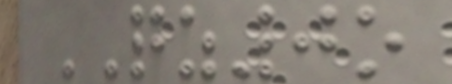QZ0o
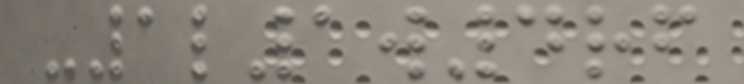-1l1w4rf
